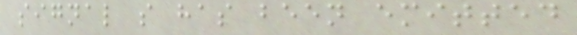signal s has been emitted
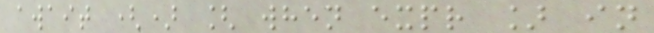await () [ when expr ] in
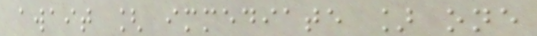await [ immediate ] one
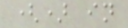() in
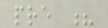pre ?
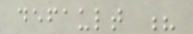default ?
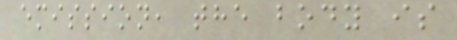emission, the body is
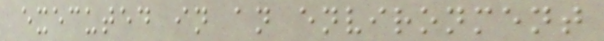executed in an environment
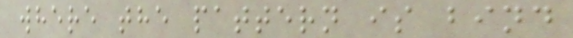where the pattern is bind
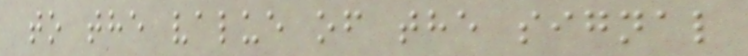to the value of the signal
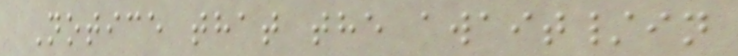Notice that the await/in
